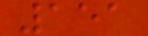151
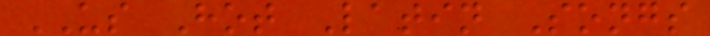US Hot Latin Songs
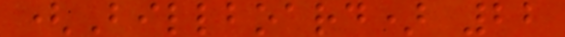(Billboard) 22
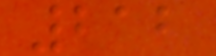212
